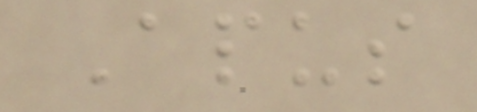Apus
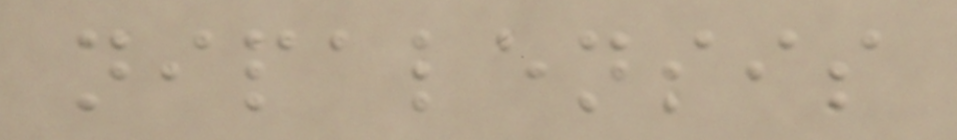nipalensis
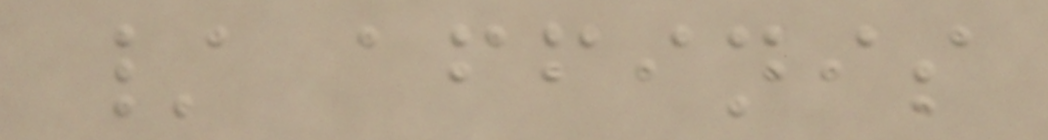/ affinis
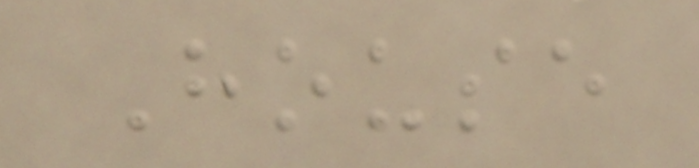House
